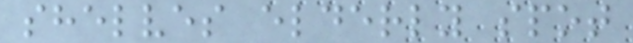shelves elderly spot
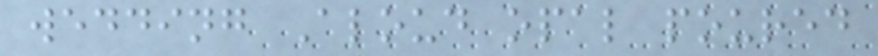wedding Aloud opal poured
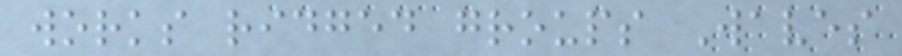works ridged groups Waves
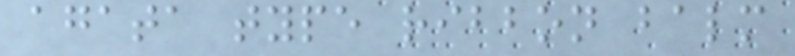agata type ribbon balm
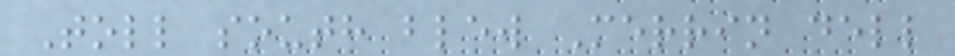Toll south blew Merrin dell
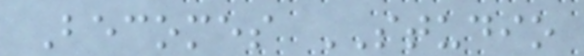Becomes STUDIO
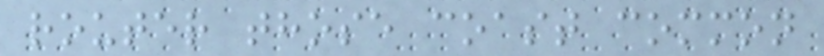router those coast common
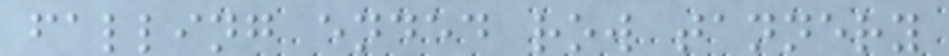falling ended row tannery
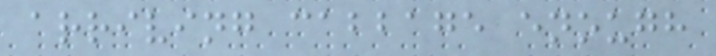arriving cabbage enough
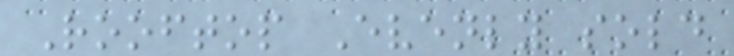Rooftop Evenly sold
